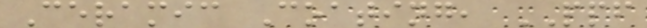Ceramic Coating, PPF
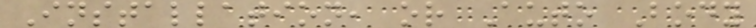Installation, or Auto Body
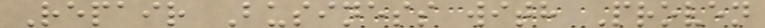Repair Business with Proven
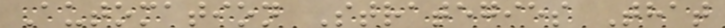Automation Strategies That
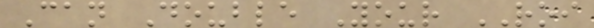Can Double Your ROI
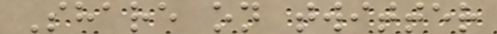Share on twitter
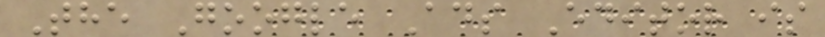The Google Ads Editor is
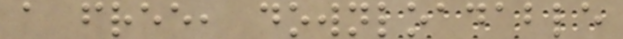a free, downloadable
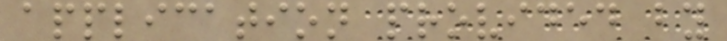application provided by
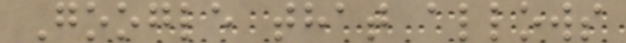Google that allows
